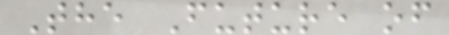The Future of
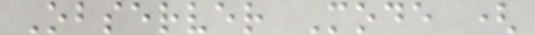Observer Mode (
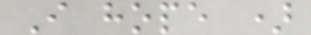I hope )
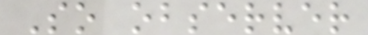So observer
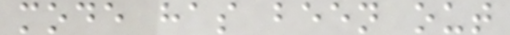mode has been out
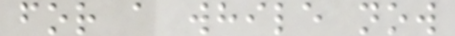for a while now
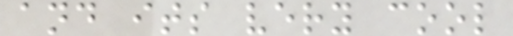and its very cool
